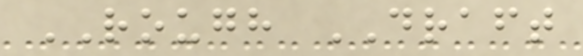ROUGH DRAFT
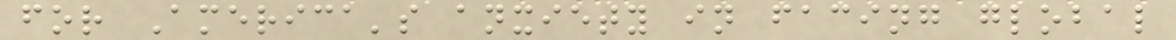for America's anxiety in facing global
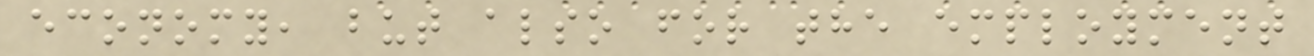economy, but also for the employment
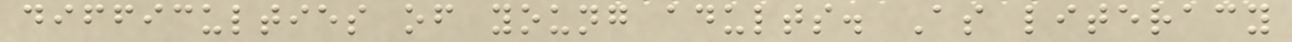difficulties of young adults. As literacy
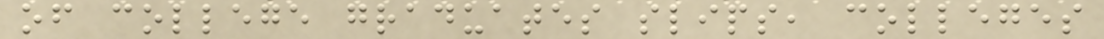of college graduates slips, colleges
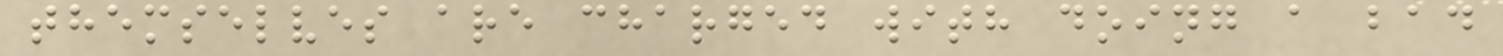themselves are charged with doing a bad
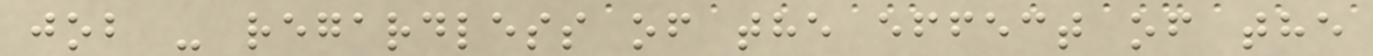job - regardless of the effect of the
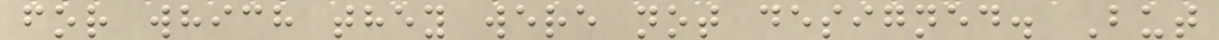for which they were not designed. But
